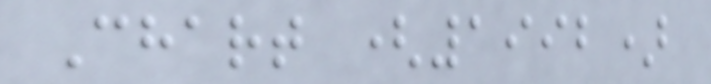Chart (1992)
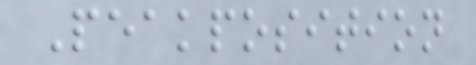Peakposition
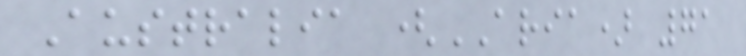Australia (ARIA) 71
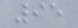95
